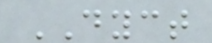DYCT
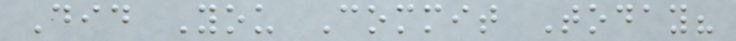Did You Commit Today?
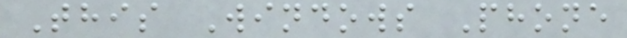This Windows Phone
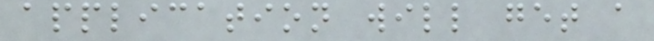application will get a
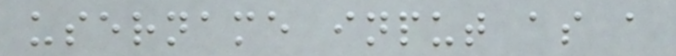username input as a
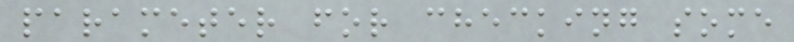parameter for checking some
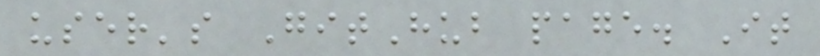user's GitHub page. It
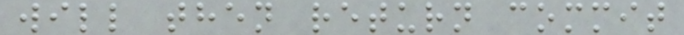will then return commit
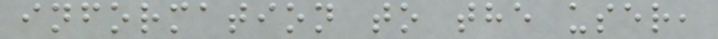information to the user,
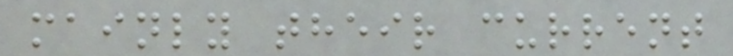mainly their current
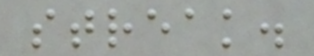streak.
